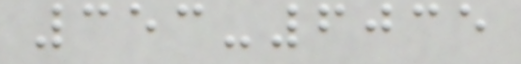353-6035
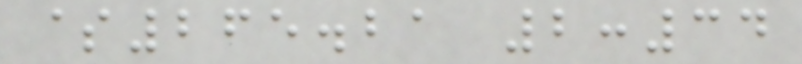$265.21 2:34
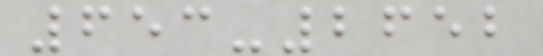653-2652
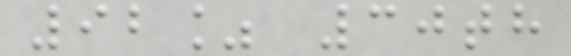92% 30th
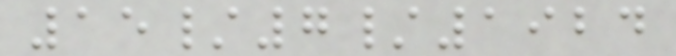15/7/1924
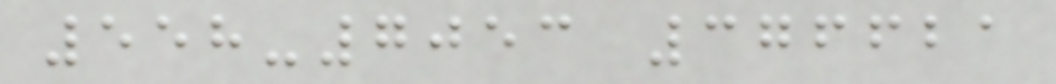558-7053 376621
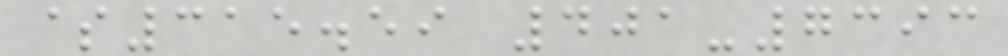$315.59 401-7393
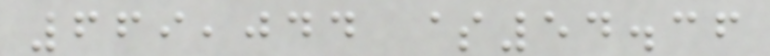669,044 $54.36
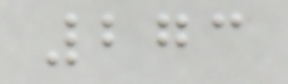273
